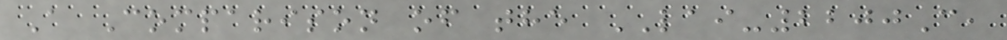A Comparison of the LAI-2200C,
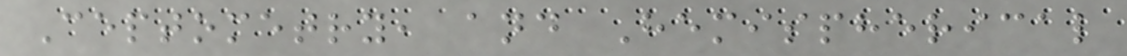Ceptometry, and Hemispherical
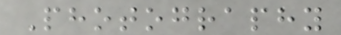Photography
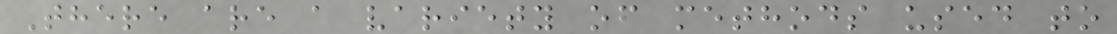There are a variety of methods used to
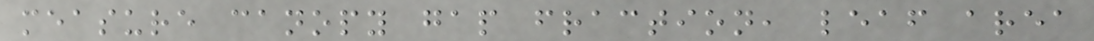measure canopy gap fraction, leaf area
